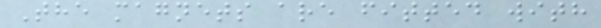The magnets are fitted with
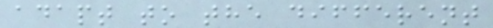adapt to the different
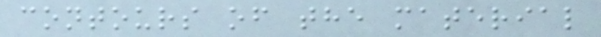contours of the material
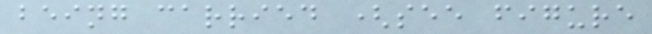being carried (see figure
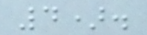4).
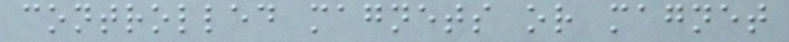controlled magnets or magnet
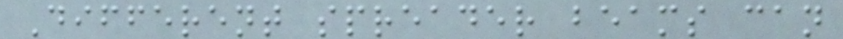Different spreader beams can
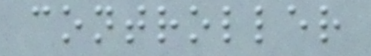controller
